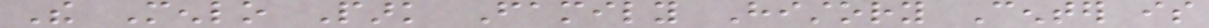The Menlo Park Family History Center is
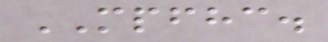MPFHC.
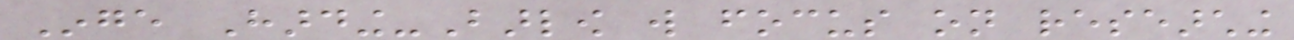Inge Harding-Barlow will focus on researching
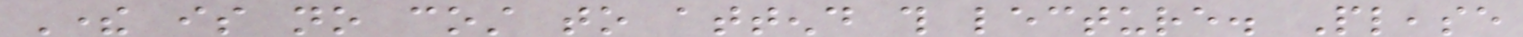There is no cost to attend this lecture. Please
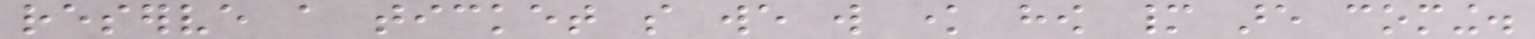reserve a ticket so we will know how many are coming.
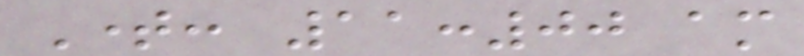Time: 11:00 am
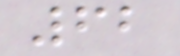62
